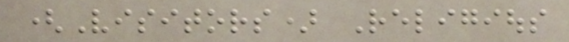(Visitors) Religious
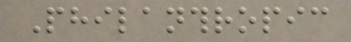Philanthropic
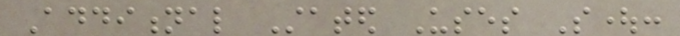Additional Stated Uses Sought:
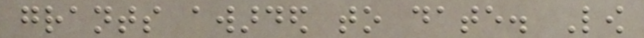grants awarded to date. Low
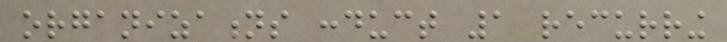organizations conduct 1 recurring
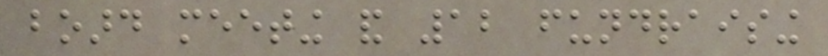board meeting and 12 fundraising
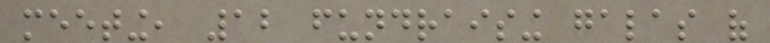meeting, 12 fundraising galas of
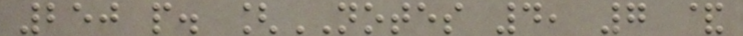250 people. [NOTES 4, 7 &
